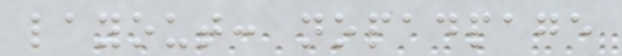layout: nopadpage
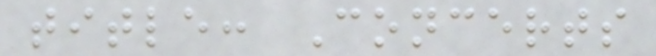title: Concerts
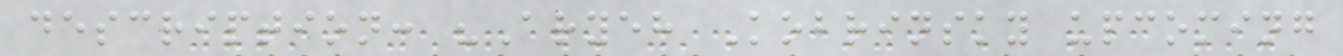description: "Aryeh Kobrinsky upcoming
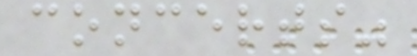concerts"
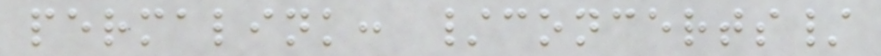permalink: /concerts/
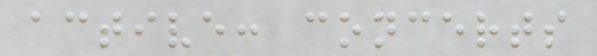active: concerts
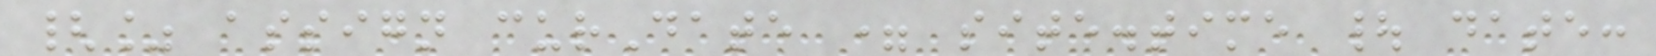{% assign curDate = site.time | date:
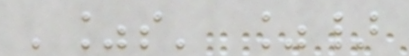'%s' %}
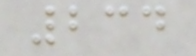234
